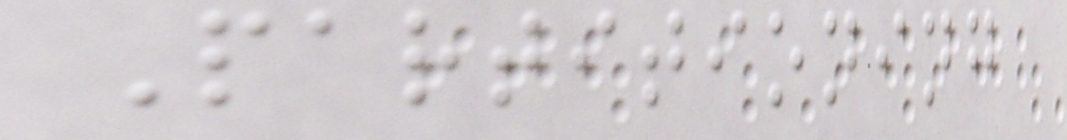Partitioning
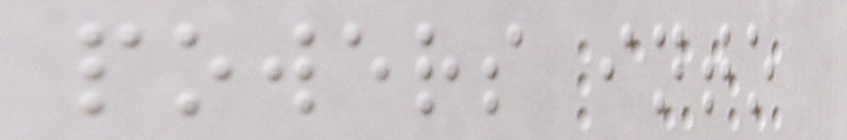powers into
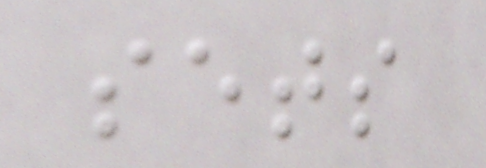sets
